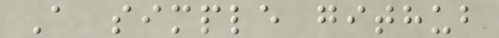A simple github
